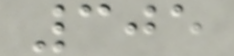305
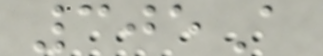305A
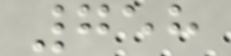758
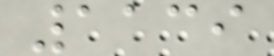1139
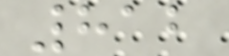812
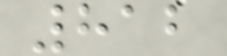812
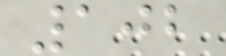102
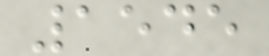1545
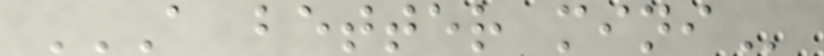A BETTER MINI
